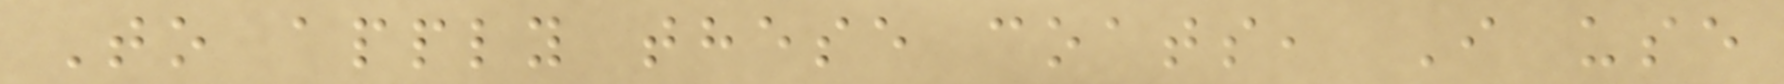To apply these coats, I use
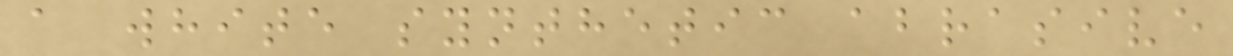a white synthetic abrasive
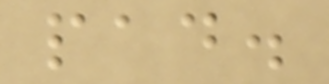pad.
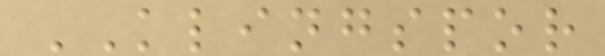KLINGSPOR
